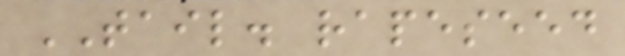TAIL. rapeseed
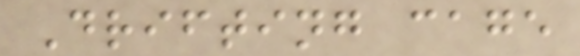Drifting cage
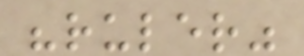"ruler"
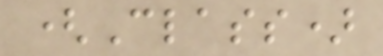(Class)
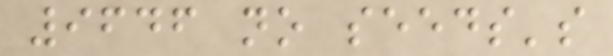9646 no seeds's
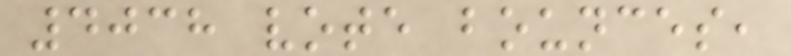4038 vote bounces,
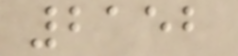2152
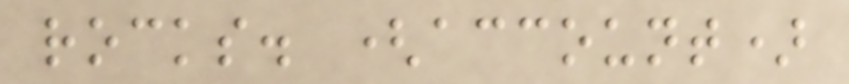rocks. (account)
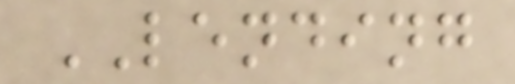LENDING
